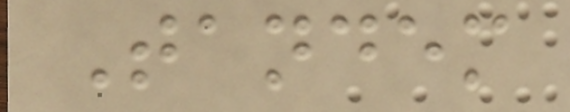Tandem
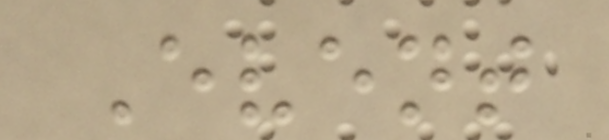Event
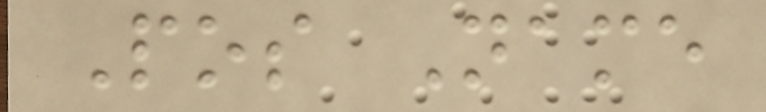Pos Name
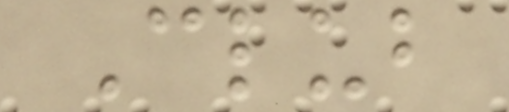Club
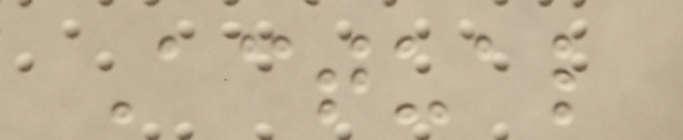Actual
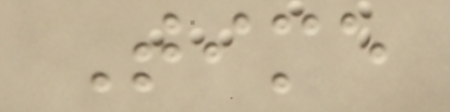Time
